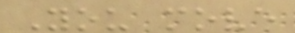You move
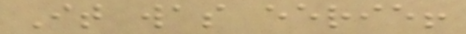It was eerie!
